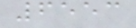6553
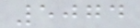5074
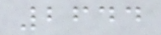2644
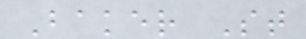Baker St
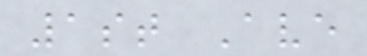1st Ave
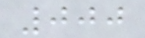000
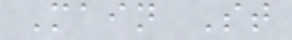Main St
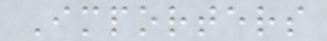Importers
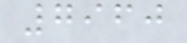7960
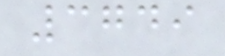3749
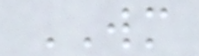WM
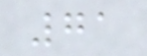71
